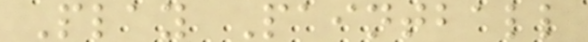Play Paintball
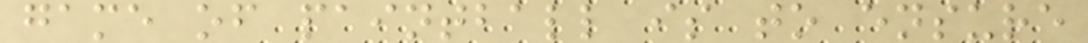game of paintball is to ensure
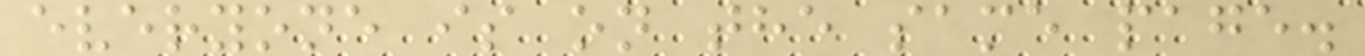everyone is on the same page.
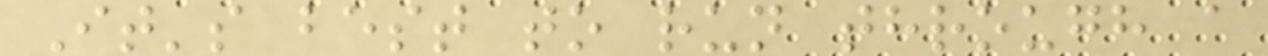It's best to run through a
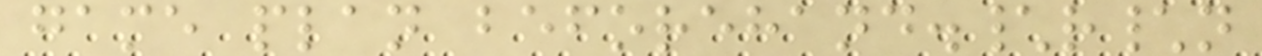game plan beforehand.\r\n
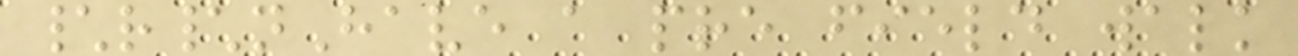\r\nHave a pre field walk
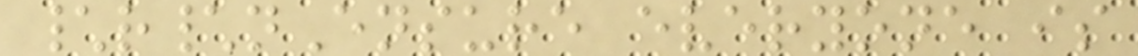\r\nEnsure everyone is
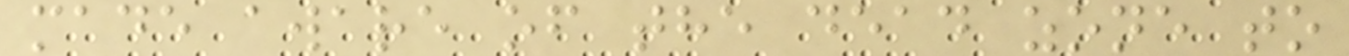made aware of the dead zone to
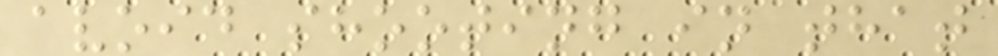avoid shooting in that
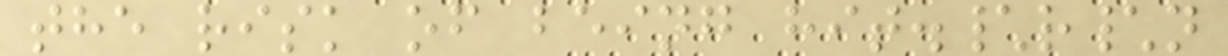the risk of being hit.\r\n
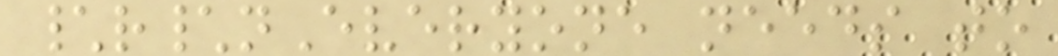\r\nEveryone needs to
